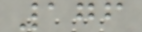176
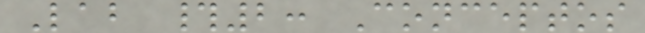Lab #2: Conceptos
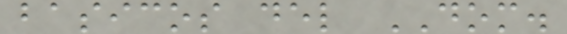basicos del DOM.
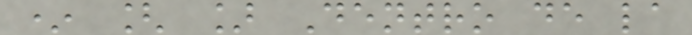* [ ] Dentro de la
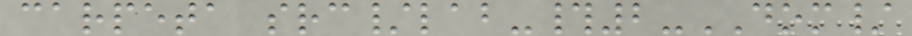carpeta src/lab-#2-DOM/
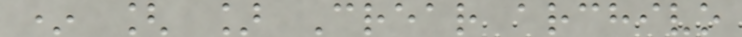* [ ] Crear archivo
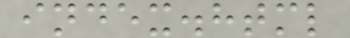index.html
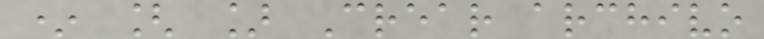* [ ] Crear archivo
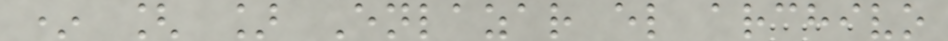* [ ] Enlazar el archivo
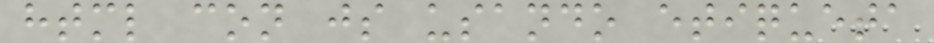html con js usando etiqueta
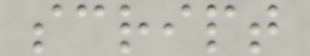script
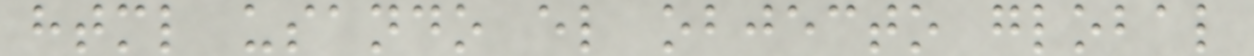html usando el objecto global
